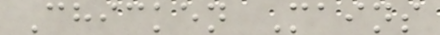Chicken Mains
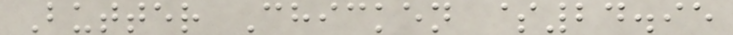Butter Chicken $24.95
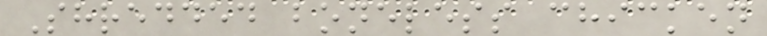Shredded boneless chicken
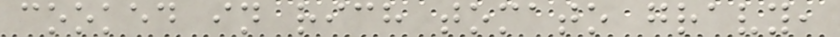cooked in rich tomato gravy,
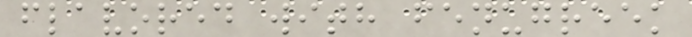flavored with fenugreek
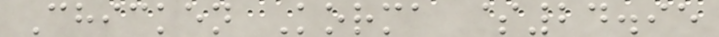Chicken Korma $24.95
